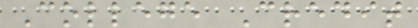College Credit
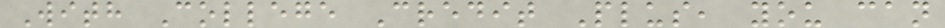With College Credit Plus, you can
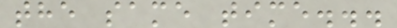the same time...
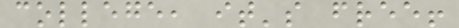college, it's free!
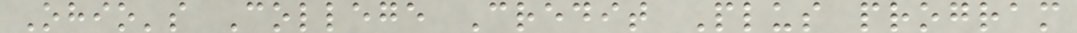Ohio's College Credit Plus program
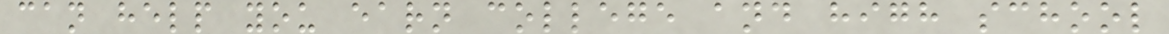can help you earn college and high school
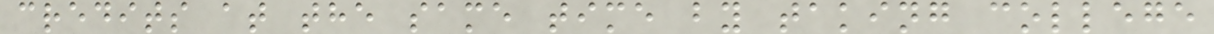credits at the same time by taking college
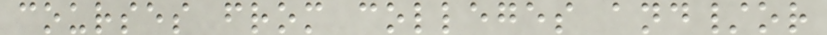courses from colleges and/or
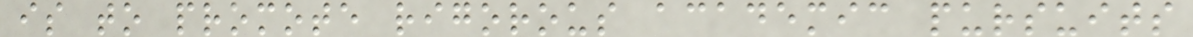is to promote rigorous academic pursuits
